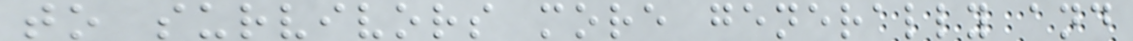to survivors more generally and
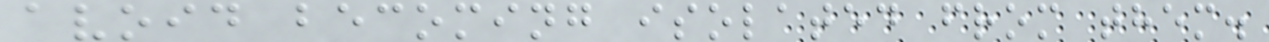avoid becoming isolated from them.
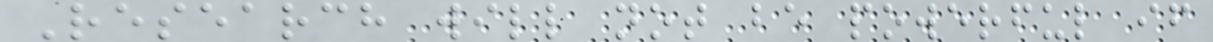Research will not be powerful if
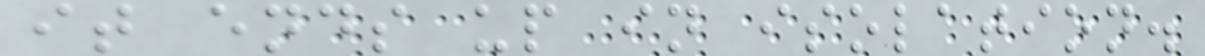it ends up in isolation.
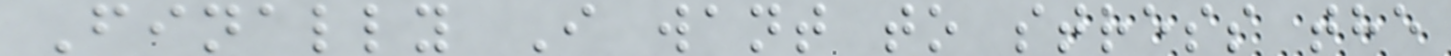Finally I want to stress the
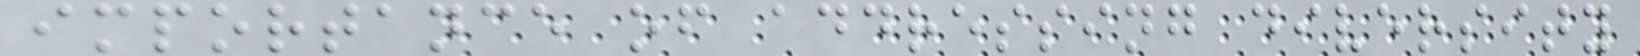importance of addressing diversity
